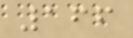166
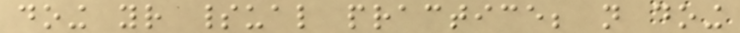doing your spiritual practice; not doing
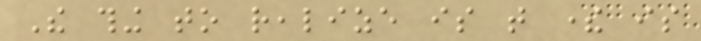The thing to realize is that there is
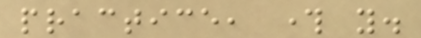practice, through you.
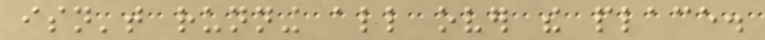isn't running all over the place.
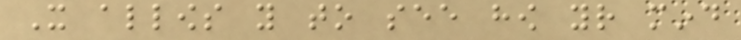It allows you to see how your mind
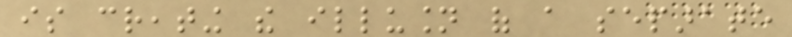is creating the illusion of a separate
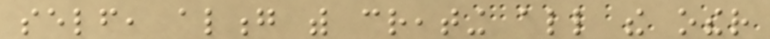self, along with creating all the other
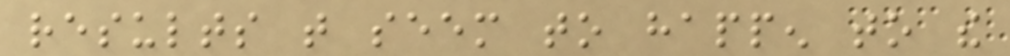results that seem to happen to the
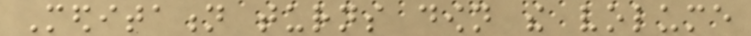Meditation turns down the volume
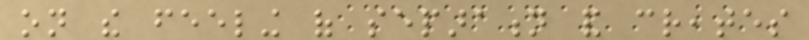on the feeling of separation and creates
